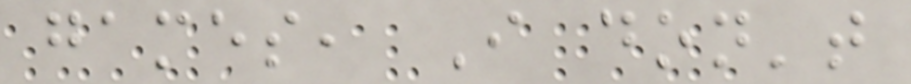games, I don't
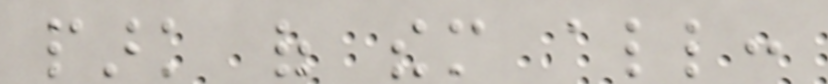park of them all:
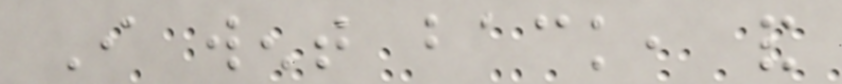I went back, and
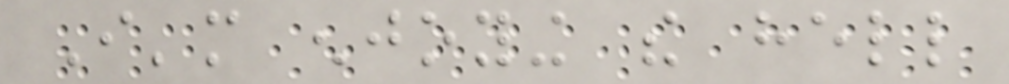I'm enjoying the hell
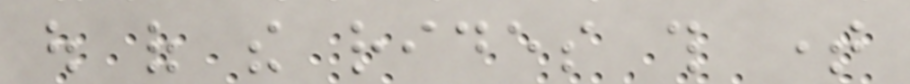out of the rides this time
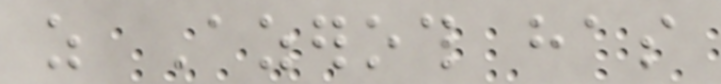as Azeroth has
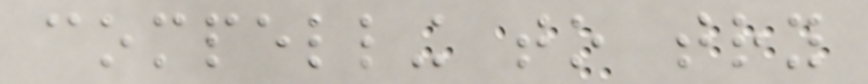compelling to try
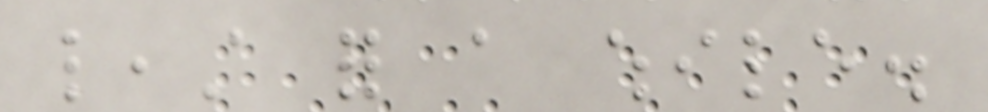least for a while.
